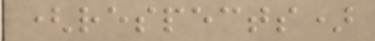(respects)
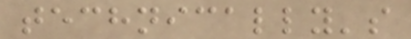technically's
